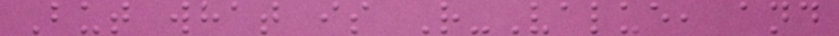But what is R-Value, and
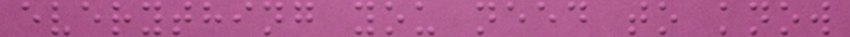everything you need to know
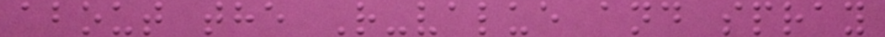about the R-value and spray
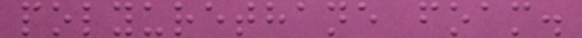polyurethane foam.
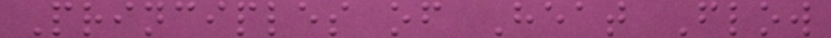Principles of Heat Flow
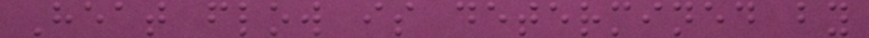Heat flow is determined by
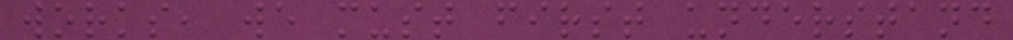works, we must first understand
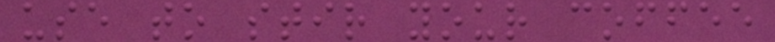use to stir your coffee
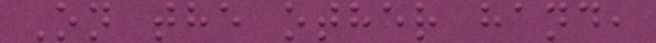On the other hand,
